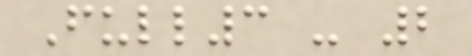Full3 - 2
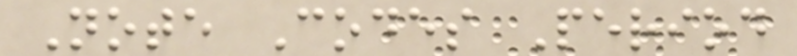Note Codes Period
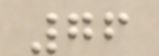76
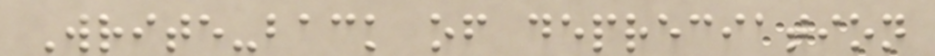Write-back of depreciation
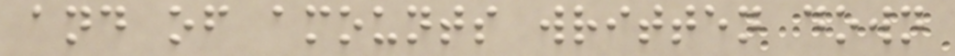and of amounts written down
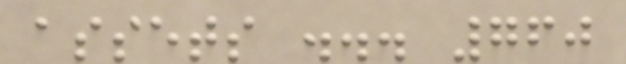assets ... 760
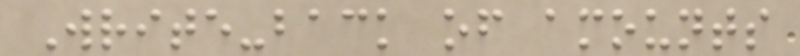Write-back of amounts
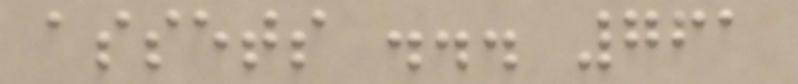assets ... 761
